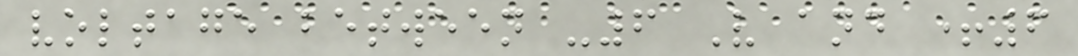voltage between -6 V and +6
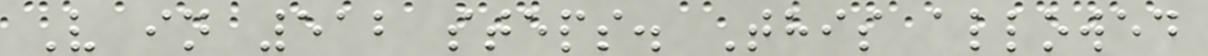V in 512 steps. This allowed
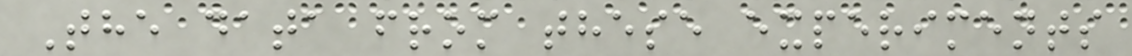The data from these experiments
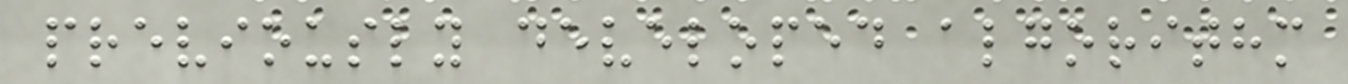previously developed algorithm
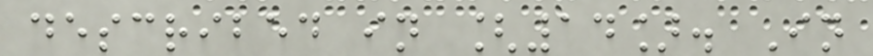described in [14]. In
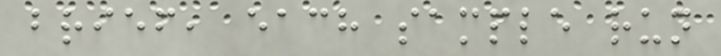brief, each sample run
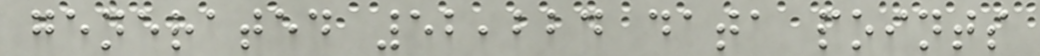generated 52,224 data points
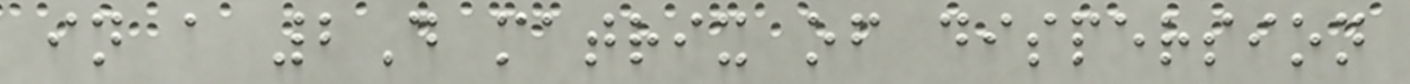in a 2D matrix of dispersion
